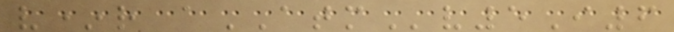v*r aATMv5I6
